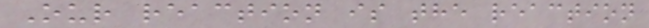Our reaction is the reaction
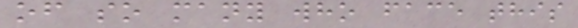of so many who face this
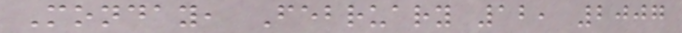Monday, February 12, 2007
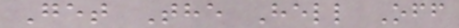Get The Hell Off
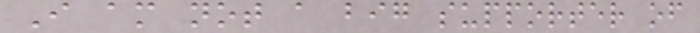I am not a big supporter of
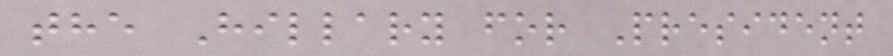the Hillary for President
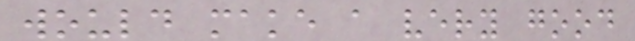would make a very good
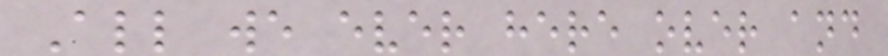All we ever here over and
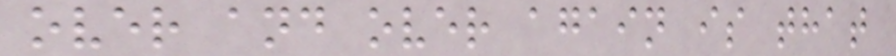over and over again is that
